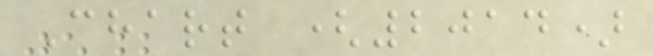Chart (2014)
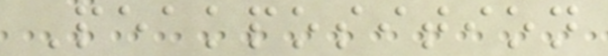Peakposition
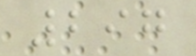297
